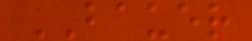BAUER
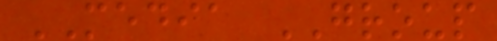MEDIA GROUP
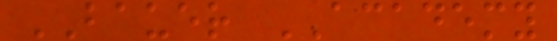BAUER ACADEMY
